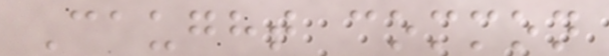Caught common
